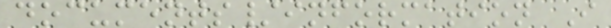documents/information I
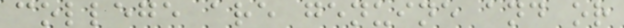college are genuine and or
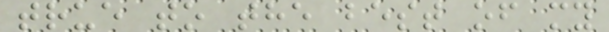true to the best of my
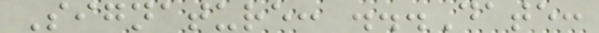Signature: ...Date:
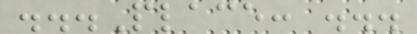...Place: ...
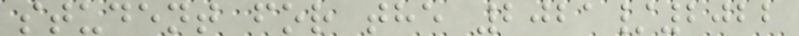student for the 2021/2022
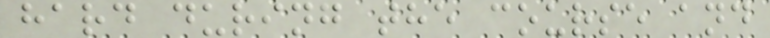hard during the course and
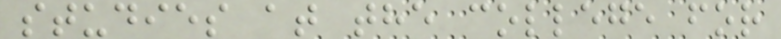studies at the college for
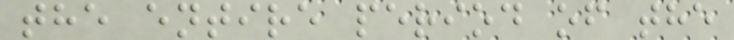the entire period of the
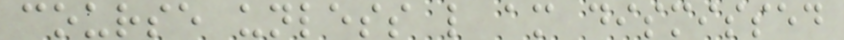course unless l am dismissed
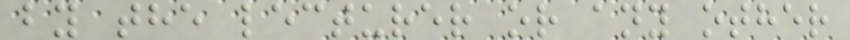by the lecturer or any other
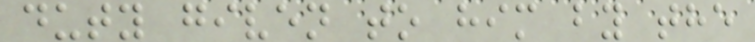duty given to him by the
